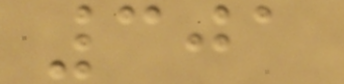301
